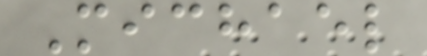Michael
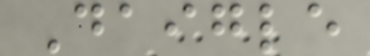Daigle
